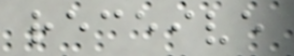receive
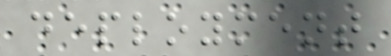deployment
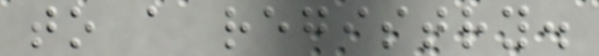to a registry.
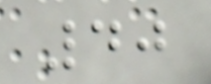40
